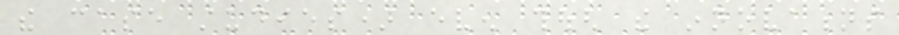the case studies) even though the innovations
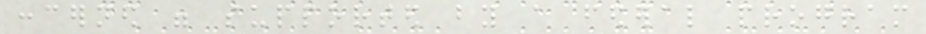concerned were supported by a federal program
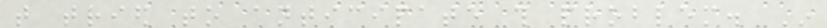that tried to anticipate this problem. In
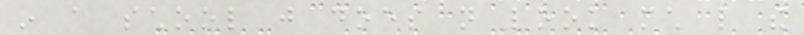in a school just does not look much like the
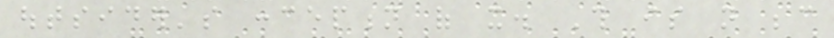outsider's conception of it. This is not because
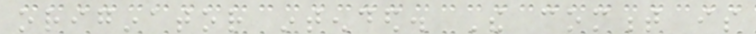originator intended. The comment is
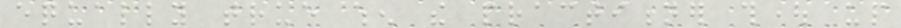equally true when the practitioner thought up
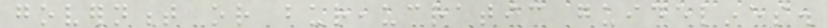government or bureaucratic guidelines.
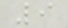9
